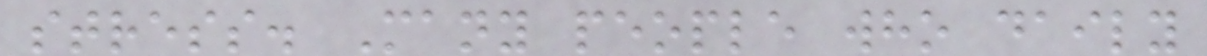stress. Many people who daily
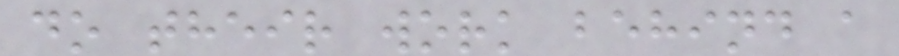do their work behind a
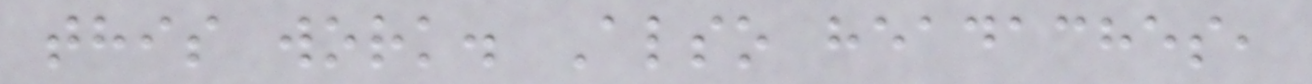this work. Also headaches,
